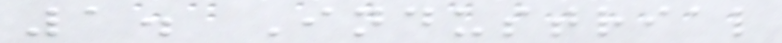1. Industrial
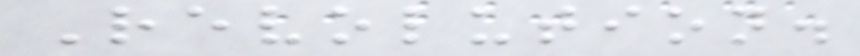Revolution.
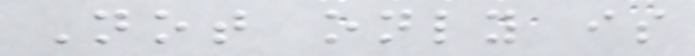Not only is
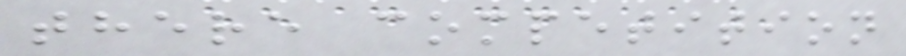there competition
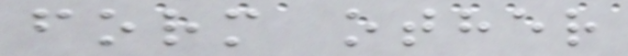form other
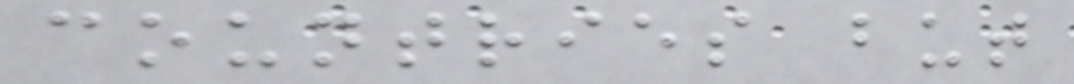countries but
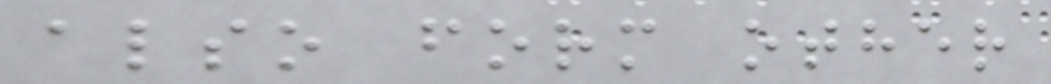also form other
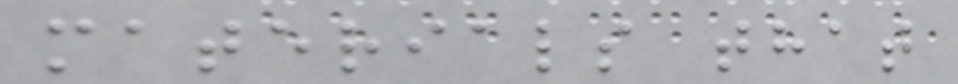materials that
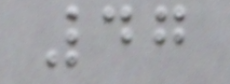47
